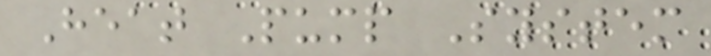Heat Pump System
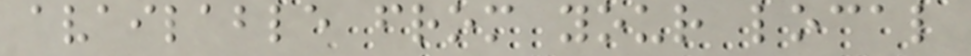available from your local
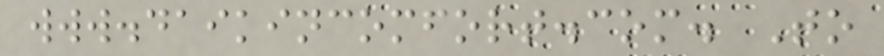www.daikincomfort.com. To
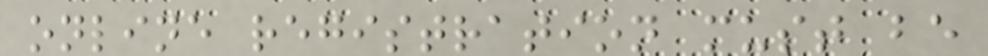online registration must be
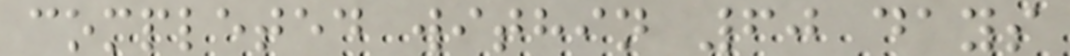completed within 60 days
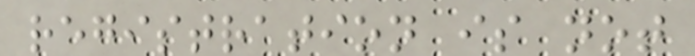registration is not
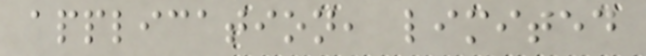application, limited
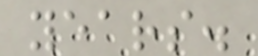years.
